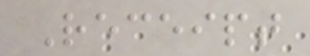Receipt
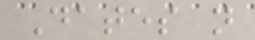Dates not
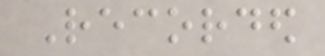Recorded
